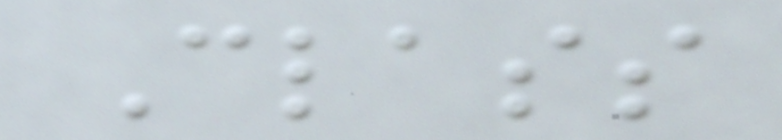Class
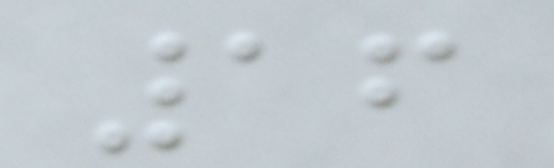16
